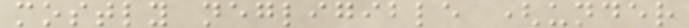mostly negligible (under
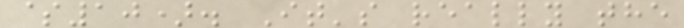$10). It's really the
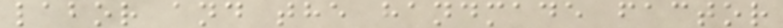labor and the handmade factor
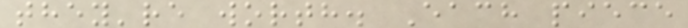they're worth. Each piece
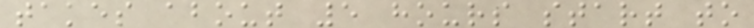takes about 5 hours start to
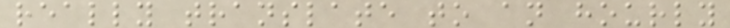really translate to an hourly
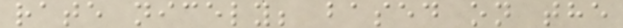rate nicely; based on the
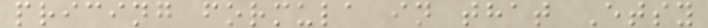pricing formula in that Etsy
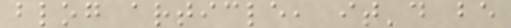blog article, it'd be
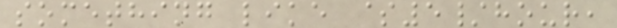something like $5/hour,
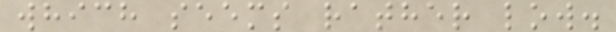which seems rather low.
